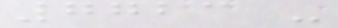7723 -
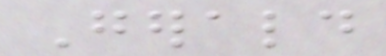Gerald
